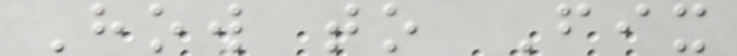How to Fix
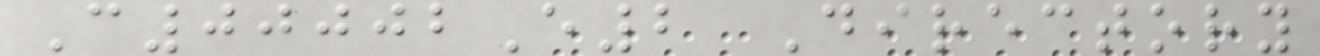C00002E2 Directory
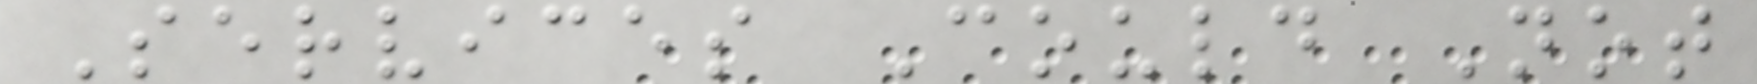Services Could Not
